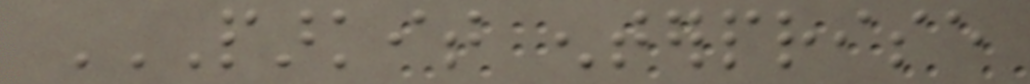PARKIT ENTERPRISE
